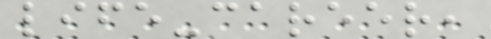life-career,
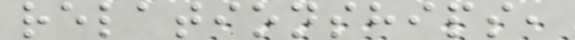relationships,
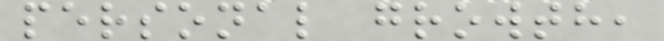personal growth,
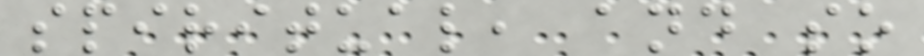spiritual, and so
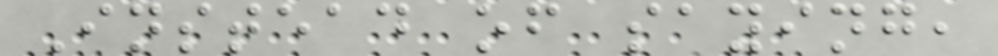Instead of saying,
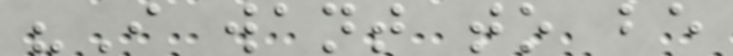"I want to be
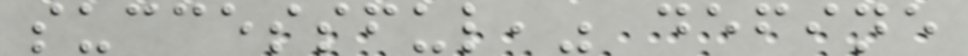successful," define
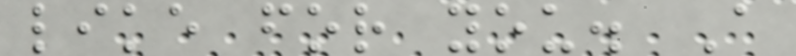like for you. A
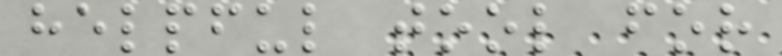helpful tool for
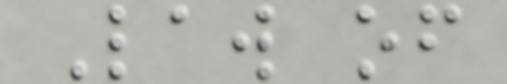Law of
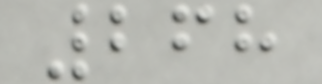268
